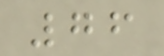76
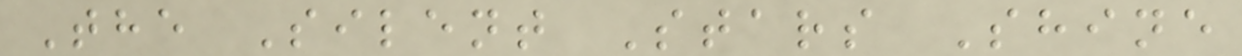The Silent Stars Shine
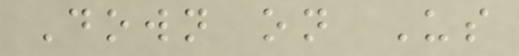Down on Us
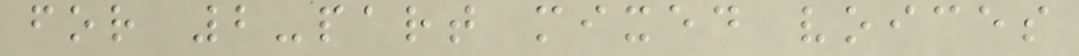for 2-part mixed voices
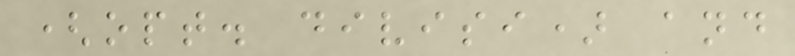(opt. divisi) and
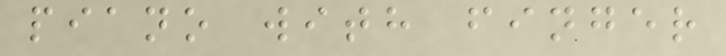piano with finger
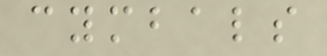cymbals
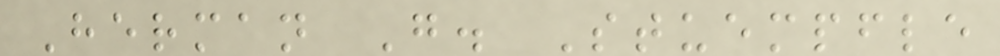Herman G. Stuempfle
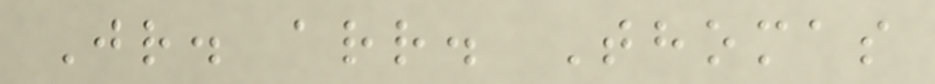Jr. arr. Thomas
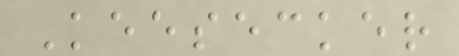Keesecker
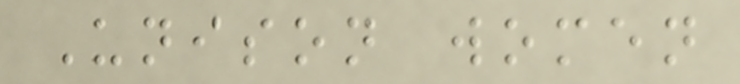Unison women
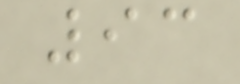93
